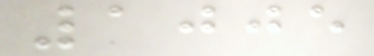1005
